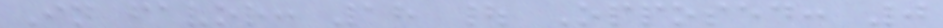In favor: 18 | Opposed: 0
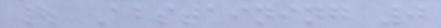| Abstaining 0
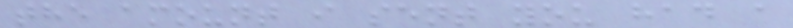the amount i sent you had a
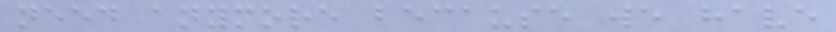need anymore because we have
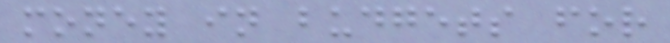money in budgets for
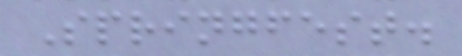Springfest.
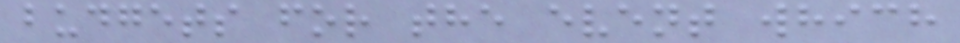budgets for the event which
